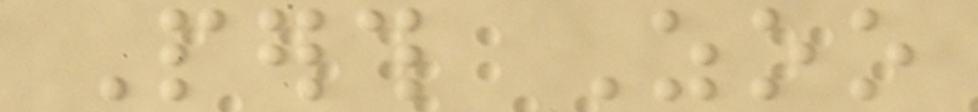Perth Zoo
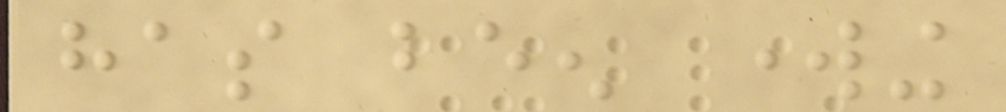has been working
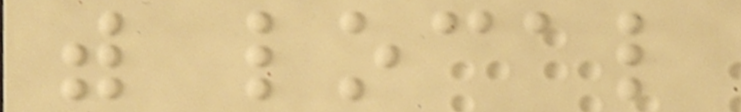with local
